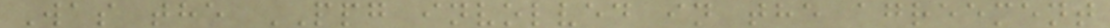Was the PPG involved in the agreement
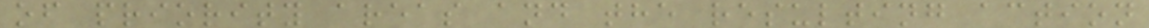of priority areas and the resulting action
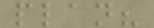plan?
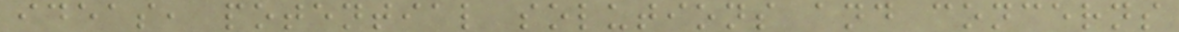ideas, potential solutions and concerns
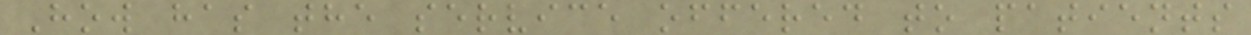How has the service offered to patients
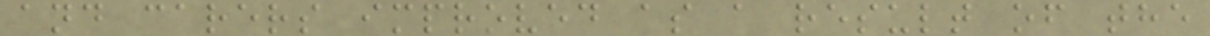and carers improved as a result of the
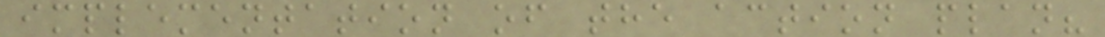implementation of the action plan?
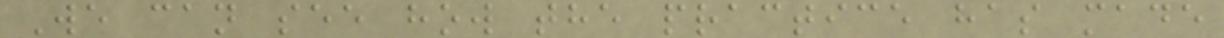We can see how the practice has made
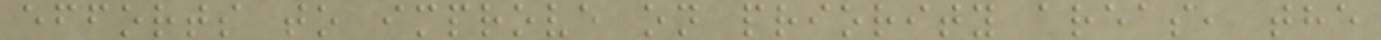efforts to improve on priority areas, the
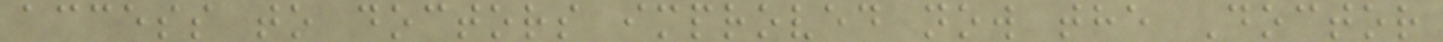access to doctors improved now the Doctor
